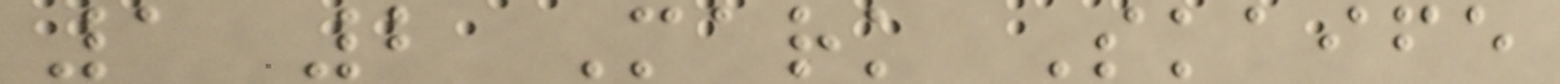1 2 Mark Skaife
